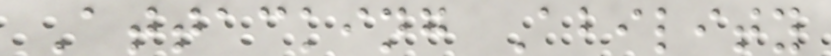Attacking Ability
